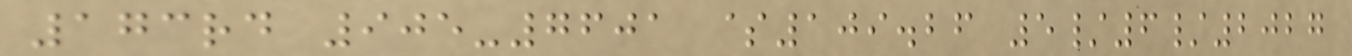173rd 905-7601 $109.26 5/6/2027
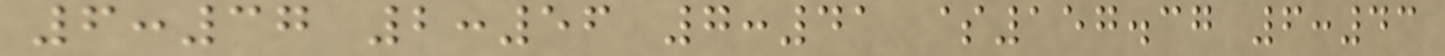6:37 2:56 7:41 $157.37 6:43
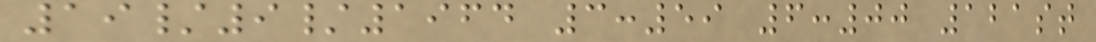19/9/1964 3:59 6:00 121st
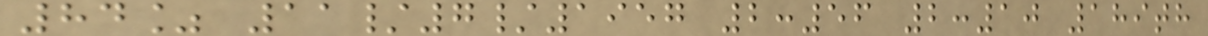84% 11/7/1957 2:56 2:10 189th
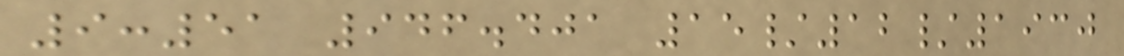9:51 946.401 15/12/1930
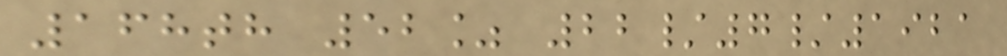168th 52% 22/7/1921
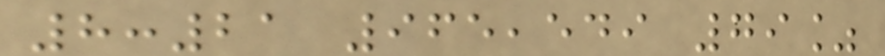8:21 965,549 79%
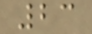23
